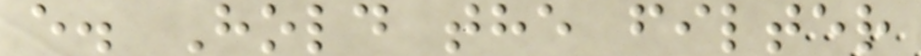e. Hold the filter
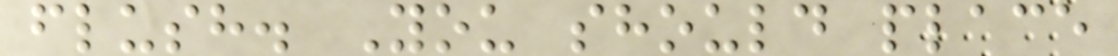flush. You should place
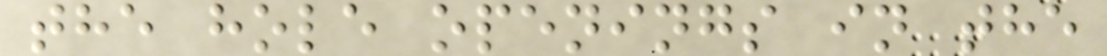the hole openings in the
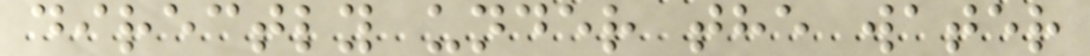directly under the water
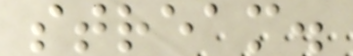stream.
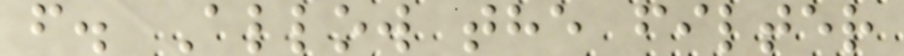f. Allow the filter
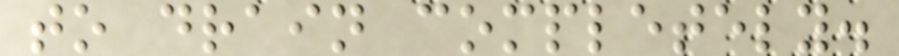to drain completely.
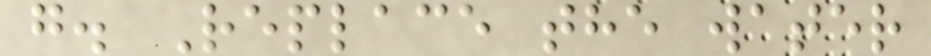g. Replace the water
